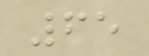65
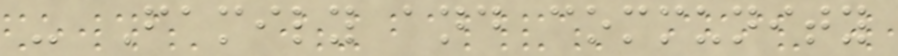- Family and community
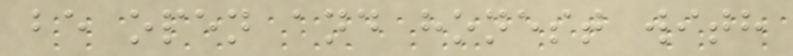be open and honest with
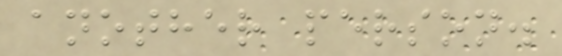another person.
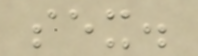sex.
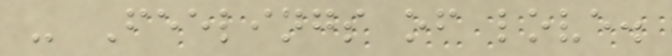- Feelings of love.
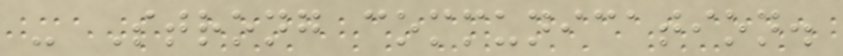- Strong communication.
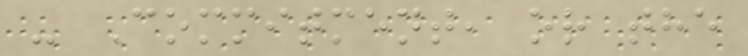- Commitment, or the
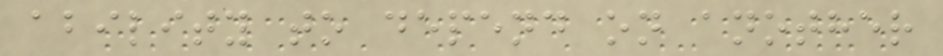ability to depend on another
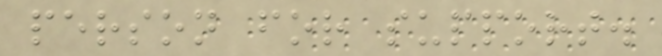person for support.
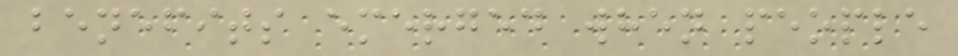benefits emerged when people
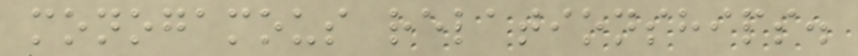monogamous relationships.
